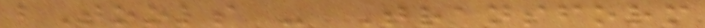bTools - Transform
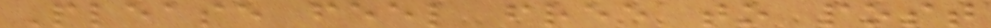Please feel free to post
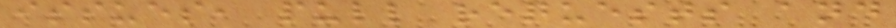issues, pull requests and
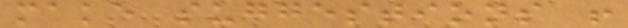make suggestions !
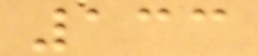133
